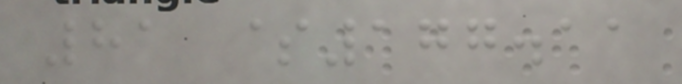81 $177.11
